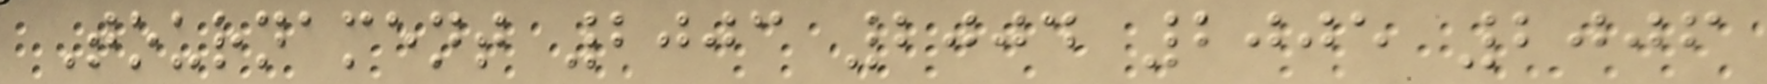Tournament 2003 2004 2005 2006
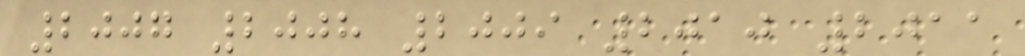2007 2008 2009 2010 2011
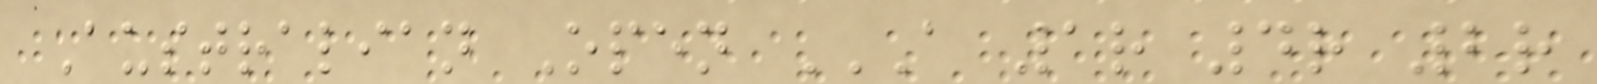Australian Open A 1R 4R 2R
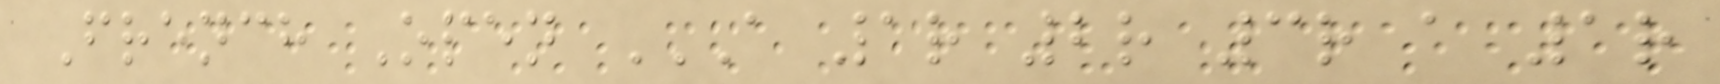French Open A 1R 2R 3R A 1R
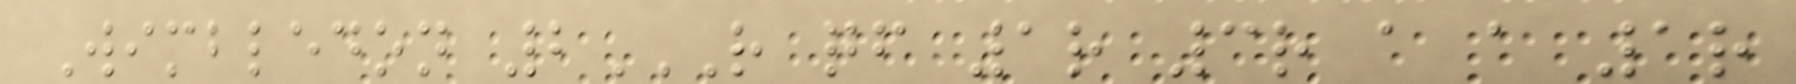Wimbledon 2R QF 1R 3R A A 1R
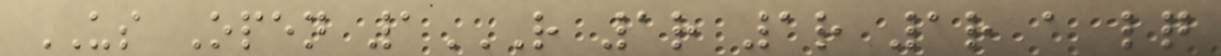US Open 1R 1R 1R 1R A LQ
